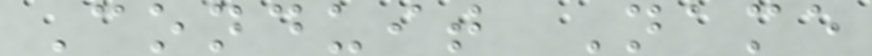Conduit Name
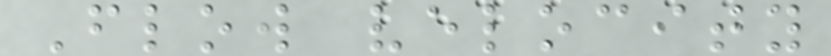Flow velocity
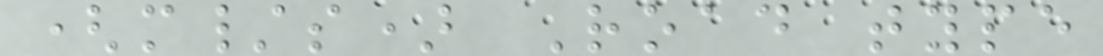(m/s) Road type
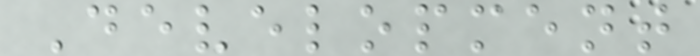Development
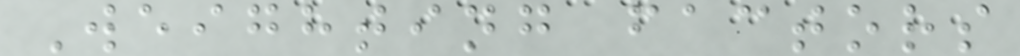Weighting factors
